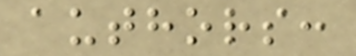authors:
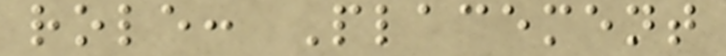role: Placement
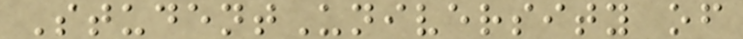StudentUniversity of
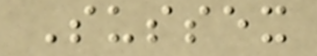Sussex
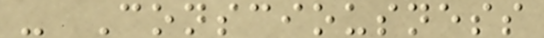- Consciousness
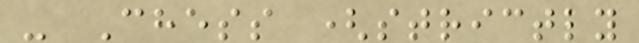- Chess (strictly
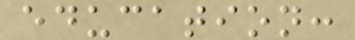education:
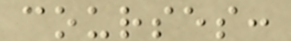courses:
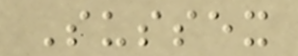Sussex
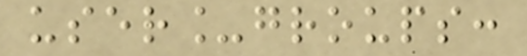user_groups:
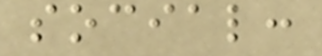social:
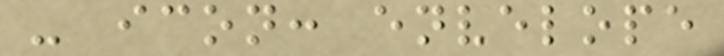- icon: envelope
